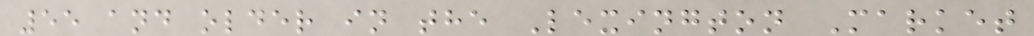55 and older in the Lexington Market
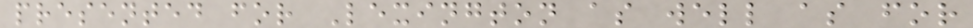presented for Lexington as well as for
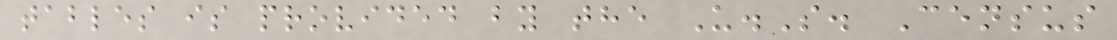tables is provided by the U.S. Census
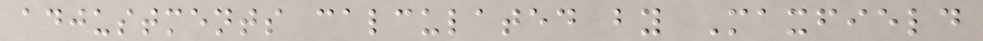adjustments calculated by Maxfield
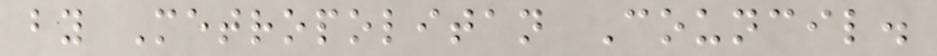by Metropolitan Council.
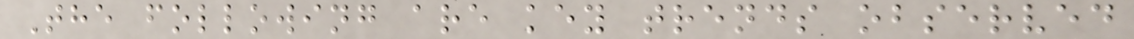The following are key trends observed
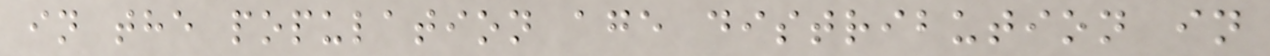in the population age distribution in
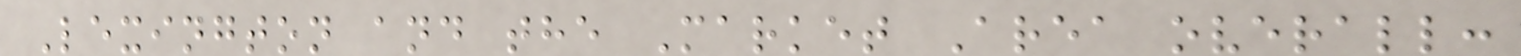Lexington and the Market Area overall:
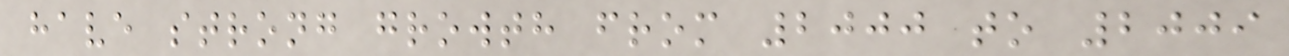have strong growth from 2000 to 2009
